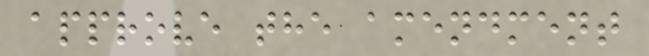approve the amendment
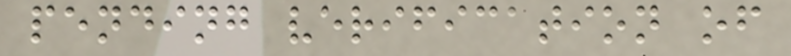pending verification of
